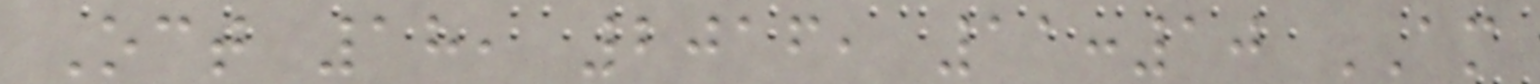Oct 18, 2016, 11:10 AM
